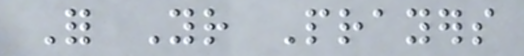For Your Prayers
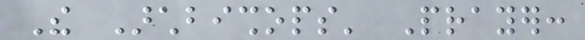The Archbishops' Prayer:
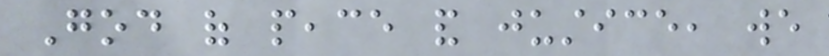God of peace and justice, we
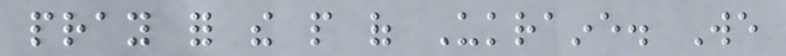pray for the people of Ukraine. We
